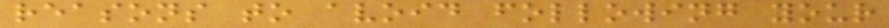reasons to avoid following your
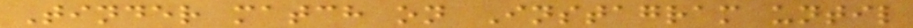Tinder match on Instagram until
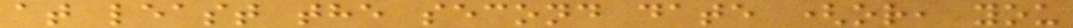at least the second date (or, you
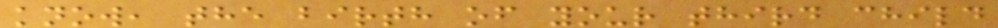know, the birth of your third child
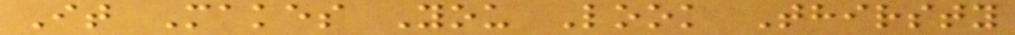It Makes You Look Thirsty
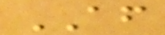AF
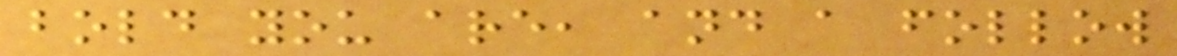bold you are, and a follow
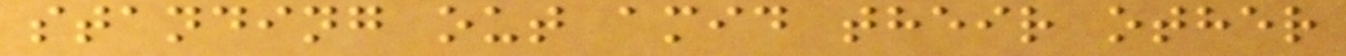standing out amid their other
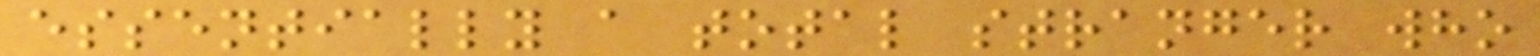essentially a total stranger who
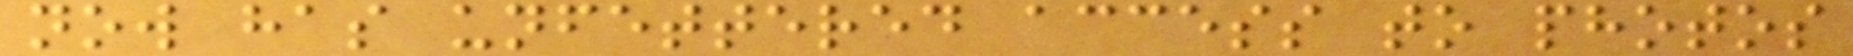now has unfettered access to photos
